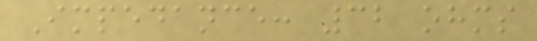Impedance: 32 ohms
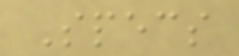Specs
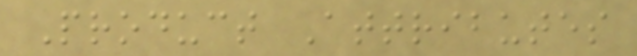Product Attributes
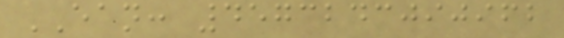EAN: 4573243090962
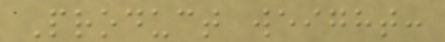Product weight:
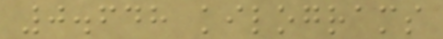0.648 kilograms
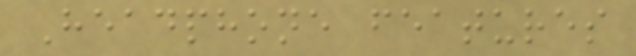Headphone features
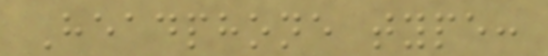Headphone type:
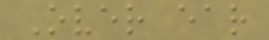Over ear
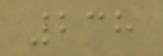238
